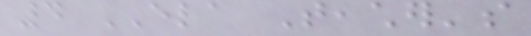4 ELA Teacher's
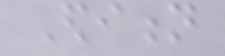Edition
